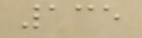135
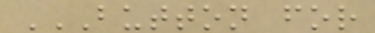BUTTON FOR
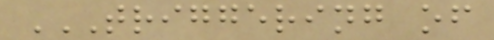TRIGGERING OF
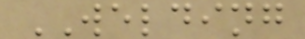WELDING
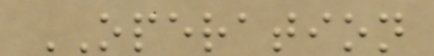OPERATION
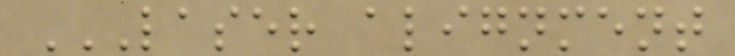LASER ALIGNMENT
